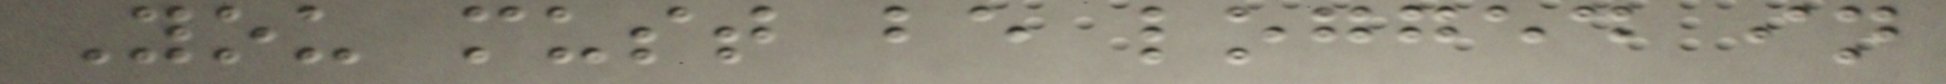You must be logged in
